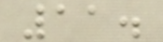11.
